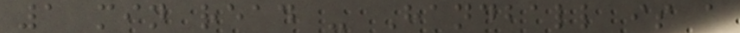1 min read - Handball is a
